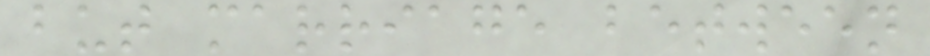but marriage between
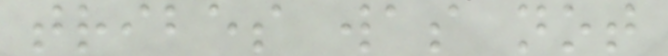tribes was not
